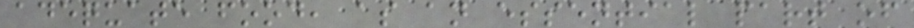adequate food, as an essential part of
